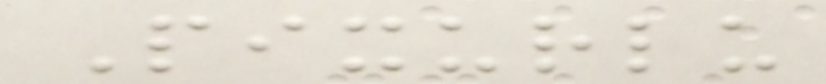Pixurlu
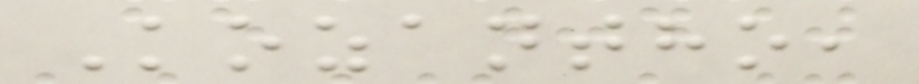Kozantho,
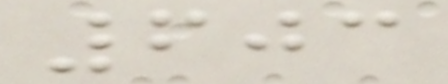603
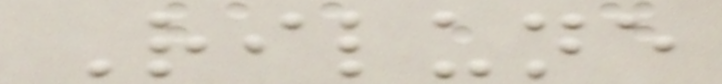Rilune
